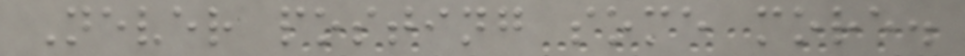Never posting some more.
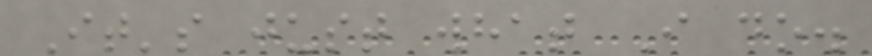It's just what I do.
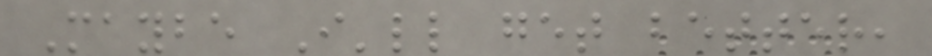Maybe I'll get better,
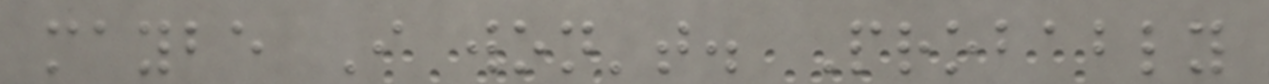maybe I won't. Probably
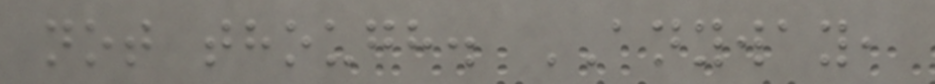not though. ANYWAY,
